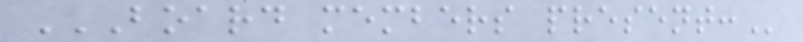BOARD MEMBERS PRESENT:
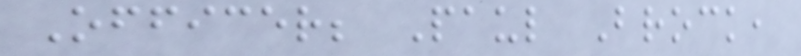Officer; Paul Brock,
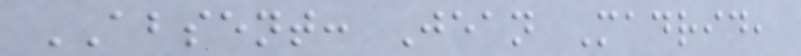ABSENT: Jean Madrid,
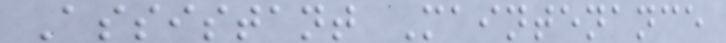Assistant Maintenance
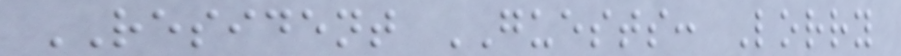RESIDENT GUESTS: Lorry
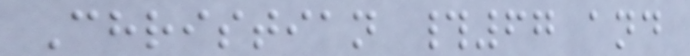Christian #67 and
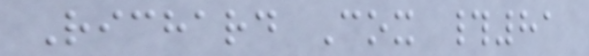Richard Cox #81
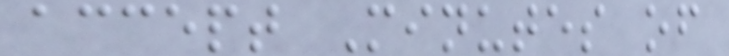accept Minutes of
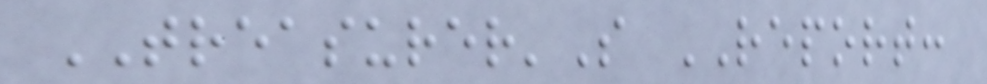TREASURER'S REPORT:
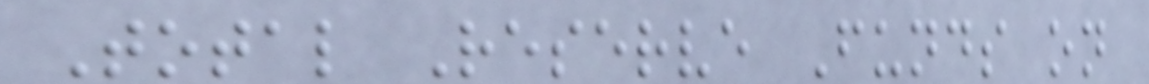Total Reserve Funds on
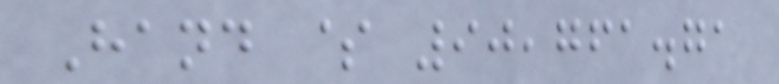Hand $ 90,761.71
